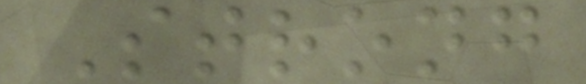Strong
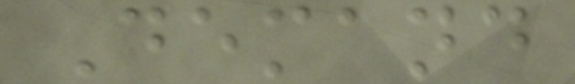Demand
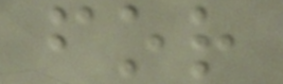for
